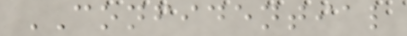CONFIDENTIAL
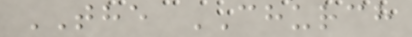THE CHURCH
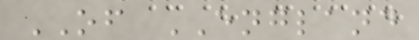OF ENGLAND
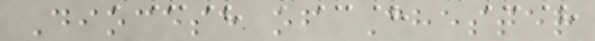Diocese of Chester
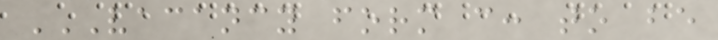VACANCY FORM C: TO BE
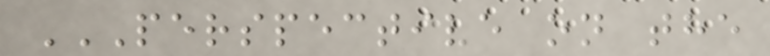PERSPECTIVE ON THE
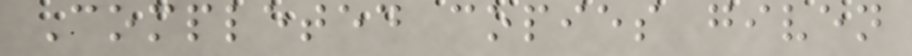Completed copies given
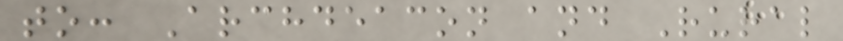to: Archdeacon and Rural
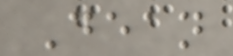Dean
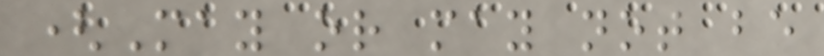(May or may not be
